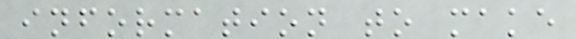information to make
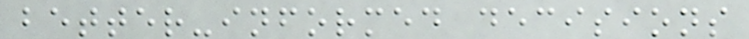better-informed decisions
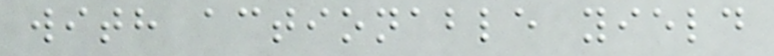with actionable yield
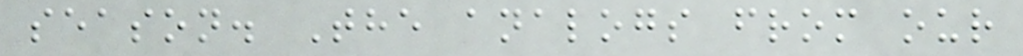season. The analogs from our
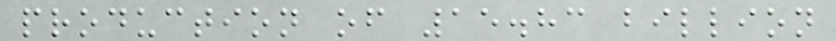production of 15.83 billion
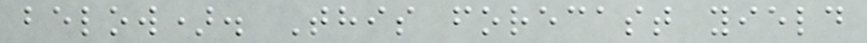below). This forecast yield
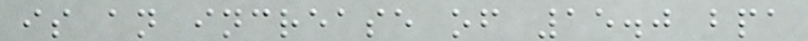is an increase of 15.0 bpa
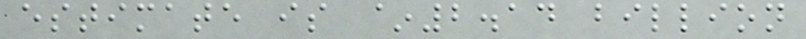estimate is ~2.14 billion
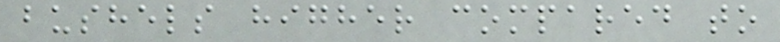bushels higher compared to
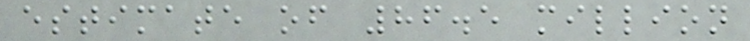estimate of 86.5 million
